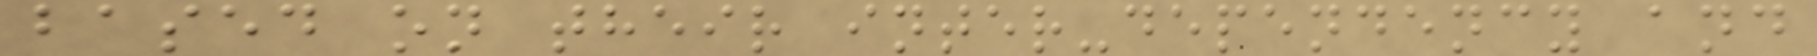based on their inter-dependency and
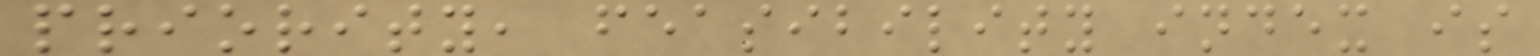priority, feasibility index is
